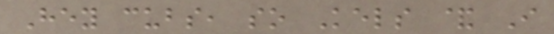Hey cubs, so Kels & I
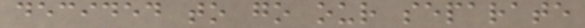decided to go our separate
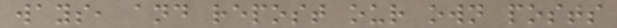ways, and repost our own posts
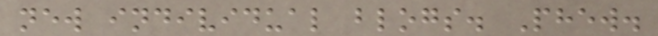new individual blogs. Phew.
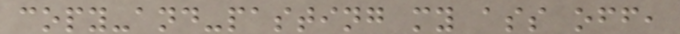copy-and-pasting my ass off,
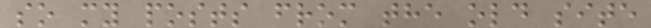so my posts from the old site
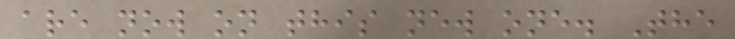are now on this new one. The
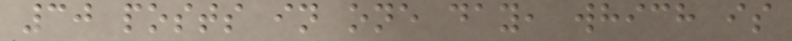30 posts in one day, which is
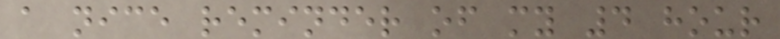a nice reminder of my 4 hour
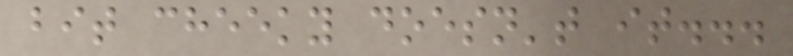bit cheeky doesn't it...
